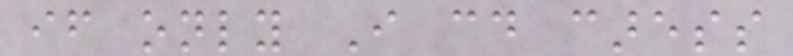if only I could caress
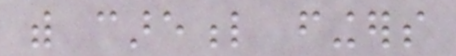with careful fingers
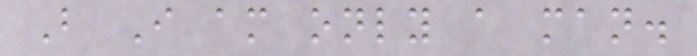But I am only a man.
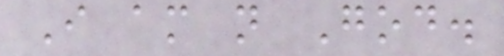I am not God.
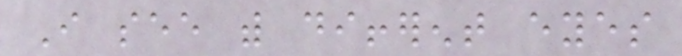I see with different eyes
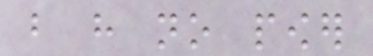but have no power
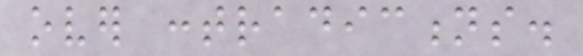over contradictions.
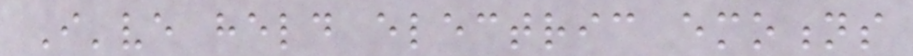I've held electric emotions
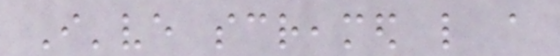I've screamed like a
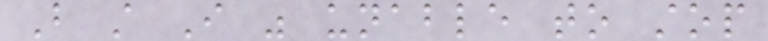But still I was unable to stop
